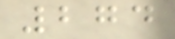274
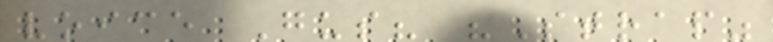voice Gus? "Strap"
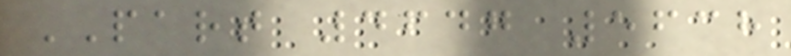PART 4647 5638
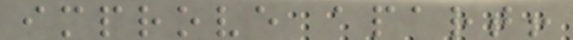improve apart!
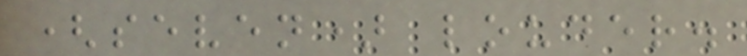(seven) louder.
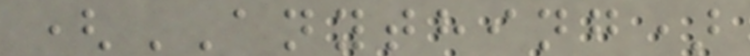(ANYTHING)
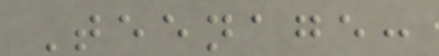Teenage:
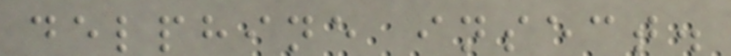delphine insect.
